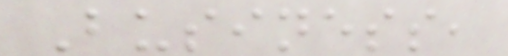Business,
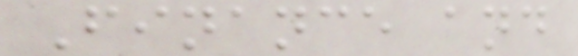Finance and
